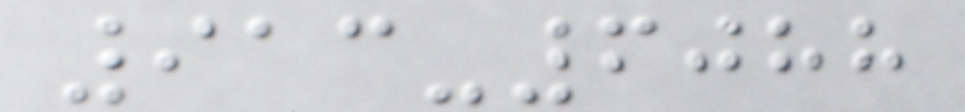913-6088
